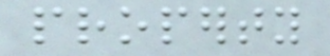property
